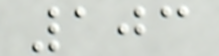103
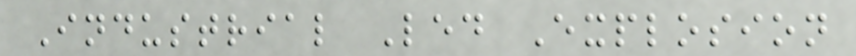Industrial Led Explosion
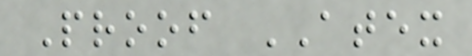Proof ATEX
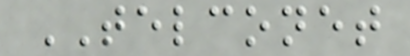TELCONET
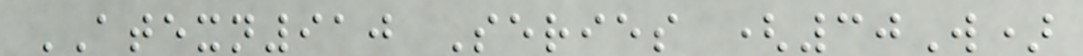ATEXN910 Series (30W)
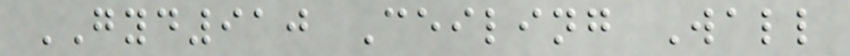GYD910 Ceiling Wall
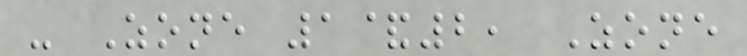- Zone 1&2, Zone
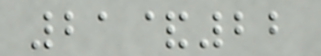21&22
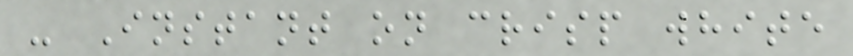- Instant on crisp white
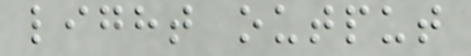light output
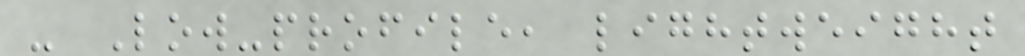- Low-profile, lightweight
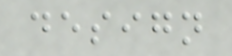design
